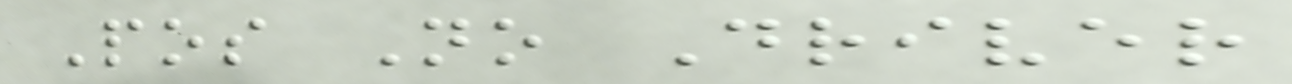Pos No Driver
